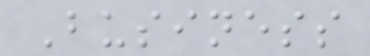Business
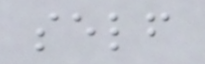self
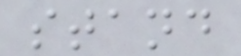stand
